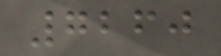7260
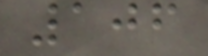106
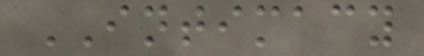INTIMACY
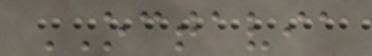OCTAVIA
